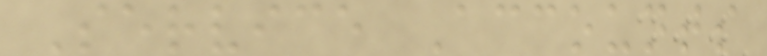Service Accounts
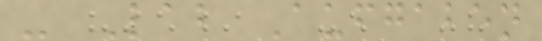- Lab Aufgaben
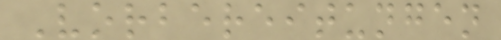Vorbereitungen
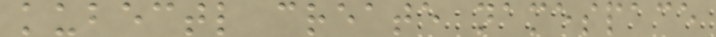kubectl create namespace
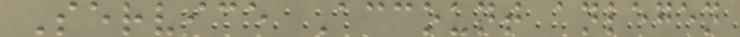Service Account anlegen
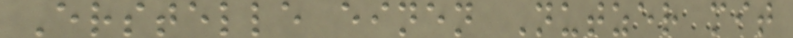Erstelle einen Nutzer mit
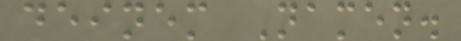deinem Namen.
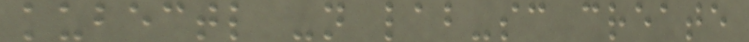kubectl -n lab-sc create
